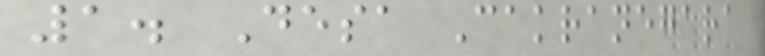1. Desa Cakranegara
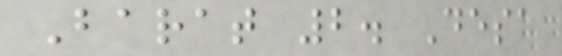Barat 2. Desa
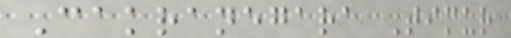Cakranegara Timur
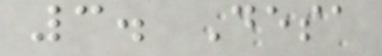3. Desa
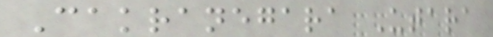Cakranegara Utara
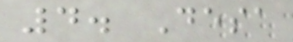4. Desa
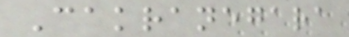Cakranegara
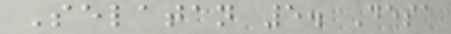Selatan 5. Desa
